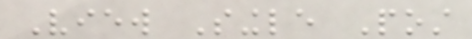View Single Post
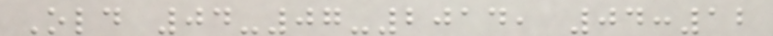Old 04-07-2014, 04:12
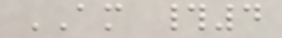AM #4
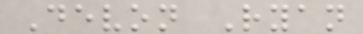Devon Ryan
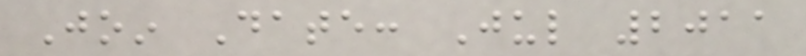Join Date: Jul 2011
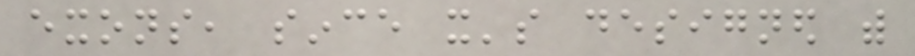exons, since it's designed with
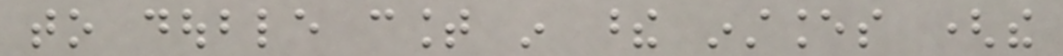to double count in these instances (the
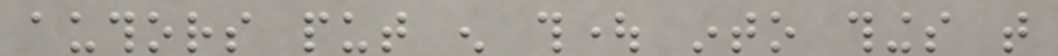authors put enough thought into things that
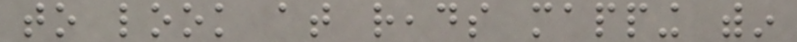to look at reads mapping within
